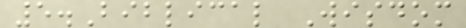5.Biblical Wisdom
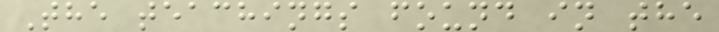The teachings found in the
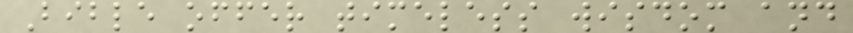Bible offer timeless wisdom and
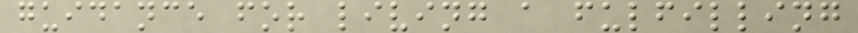guidance for living a fulfilling
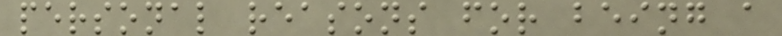personal reasons for being a
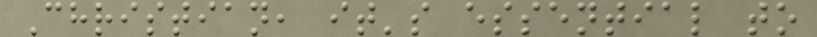Christian, it's essential to
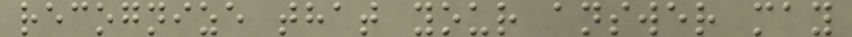recognize that your answer may
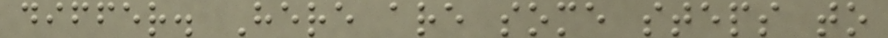differ. Here are some steps to
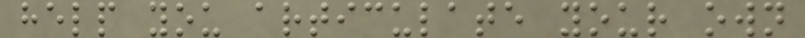help you articulate your own
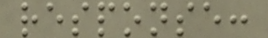response:
